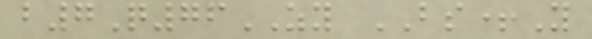b7Q76ZY BS+Y
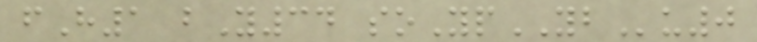fH1 bY34 soYpYBu0
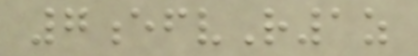7efvR1z
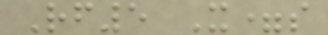Rf5 X=s
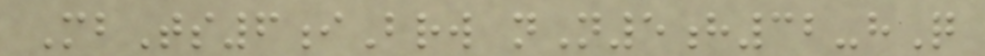MbTs6iBrw nN5h32-hQ
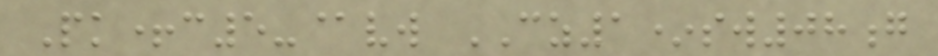Pk+c5-@vw CZ1*sw08g
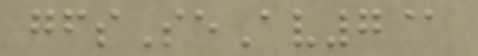gfsSeAv7@
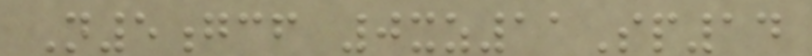N5gcf 0xz11Sp14
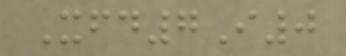Xfd7I0
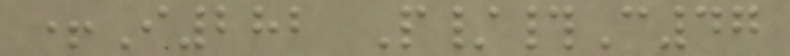+I282 P/#C47
